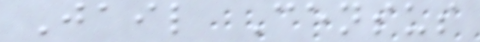Jail Census
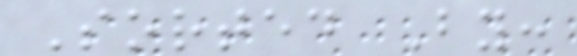Sorted By:
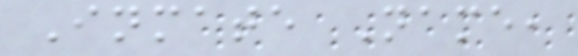Inmate Name,
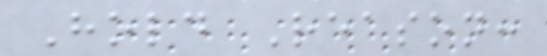Hold Reason:
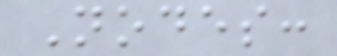Nodes:
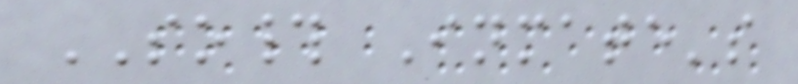SO# Inmate's
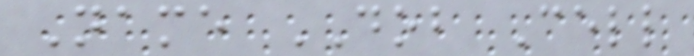Name DOB Cell
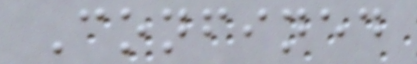Confined
